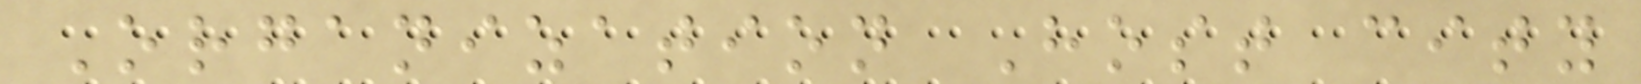Organization Host city
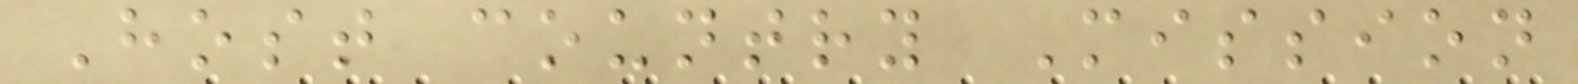Host country Mission
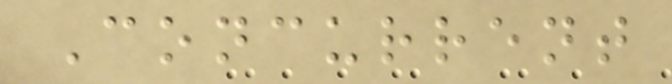Concurrent
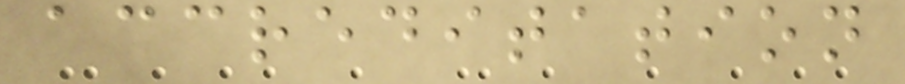accreditation
